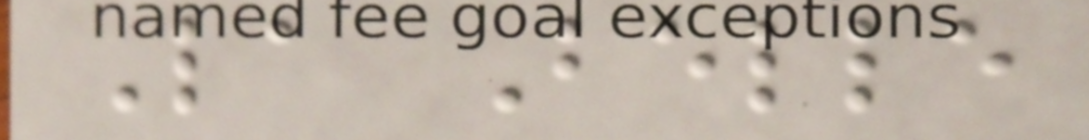La Belle
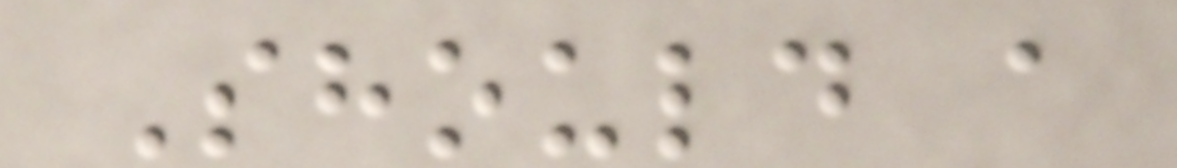Should a
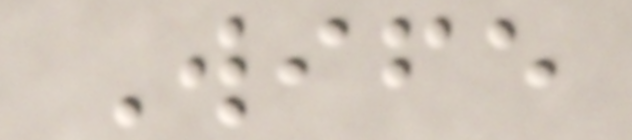Wife
